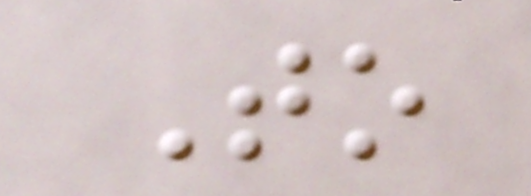To
